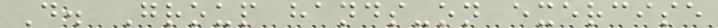D. Group hands-on exercise
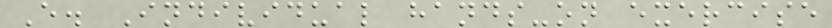E. Individual hands-on exercise
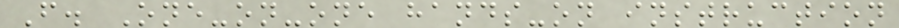F. One-on-one hands-on instruction
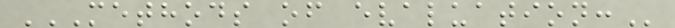METHODS OF EVALUATION:
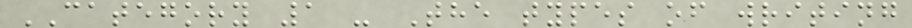CATEGORY 1 - The types of writing
